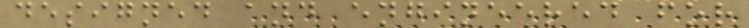designed and engineered for
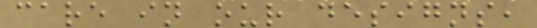care in our designs,
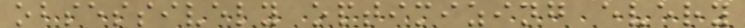obsessively optimizing every
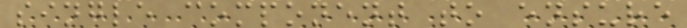single component to ensure
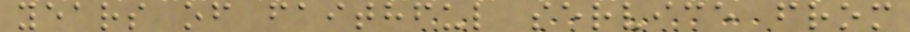years of faithful service from
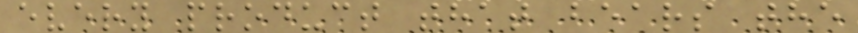every product that bears the
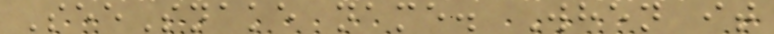SeeSnake name. When it
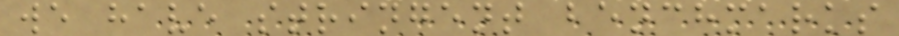we have stringent benchmarks
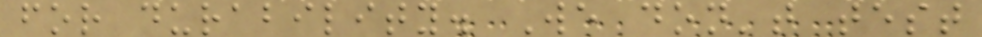for durability. We don't test
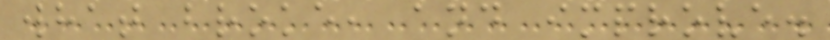what broke, and improve.
